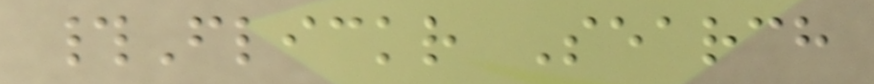#Flickr Search
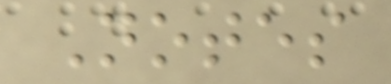Notes
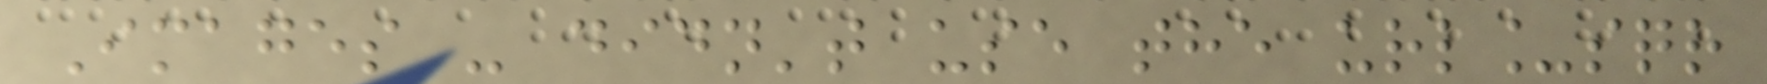Images - didn't use the url_sqr
